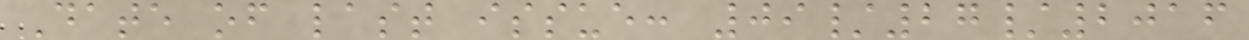Date of last issue: 09/27/2016
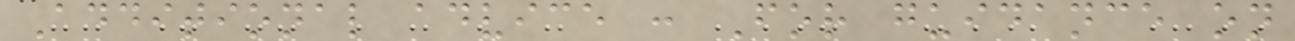Additional advice : For guidance on
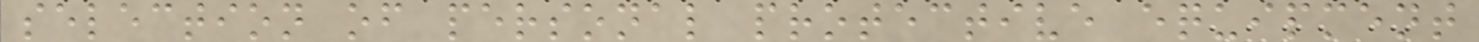selection of personal protective equipment
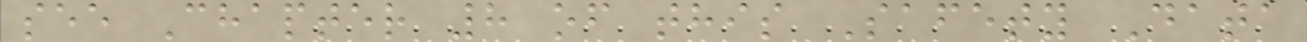see Chapter 8 of this Safety Data
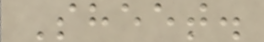Sheet.
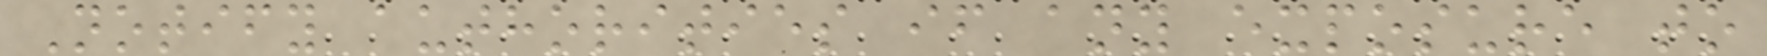Notify authorities if any exposure to
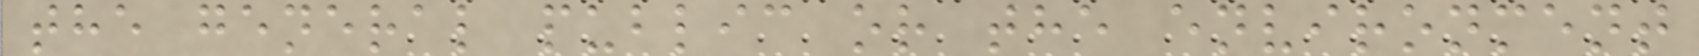the general public or the environment
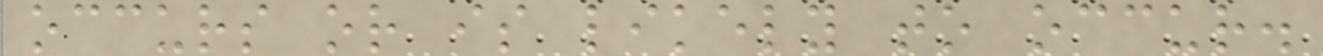occurs or is likely to occur.
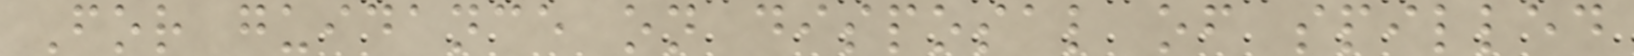For guidance on disposal of spilled
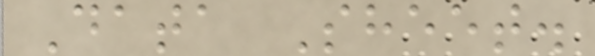Data Sheet.
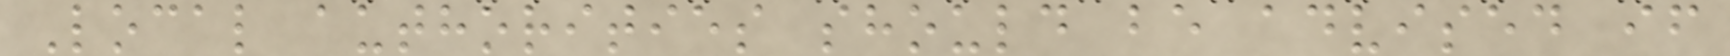Local authorities should be advised if
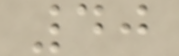40
